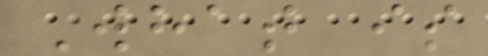What is
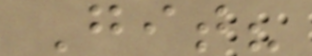Git?
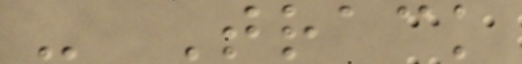- Track
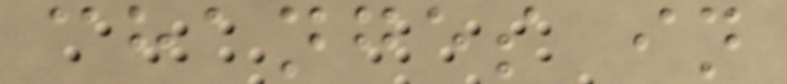changes in
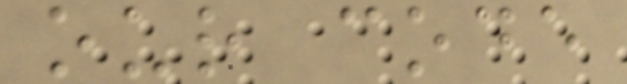our code
